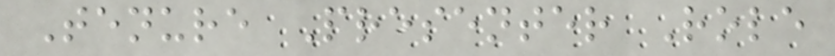Tenure Presenter Role
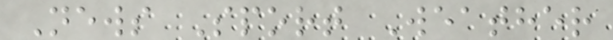News Sport Weather
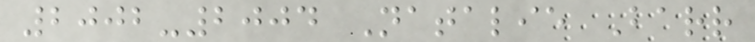2002-2004 Natalie Barr
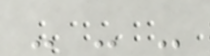- - -
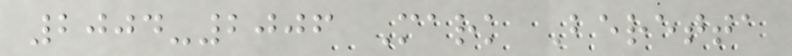2004-2006 Mark Beretta
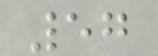57
